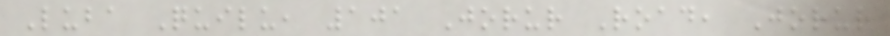Luba Quilu, 101 Jorur Road, Jorur
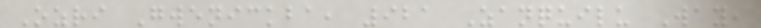Ozri Gwenickba, 921 Zanquilu Way,
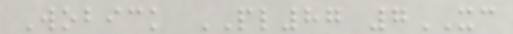Wobick PL87 7XC
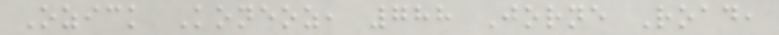Ozick Koneoz, 788 Jorne Road,
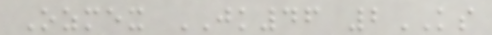Ozmex JK46 2KS
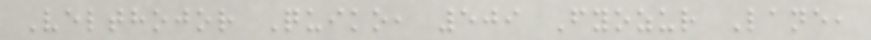Velthojor Quiko, 509 Fyozur Lane,
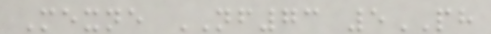Mexne NF73 5PH
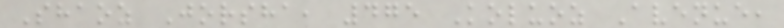Shaoz Jorsha, 475 Koluoz Avenue,
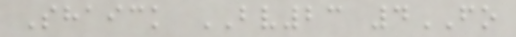Shaick BV23 4FO
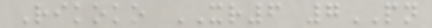Rikoko XR6 7PN
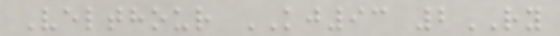Velthour KJ93 2RY
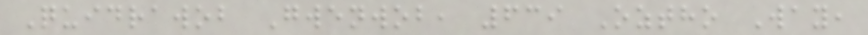Quidrawob Gwenwob, 639 Oztho Way,
